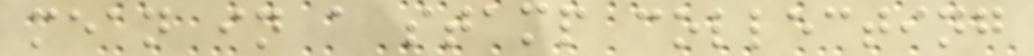mean in a stamp collecting
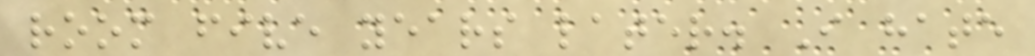room five years later. I hate
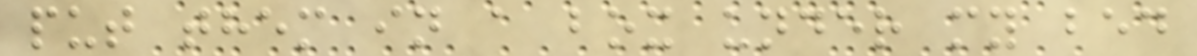put them in a box under my bed
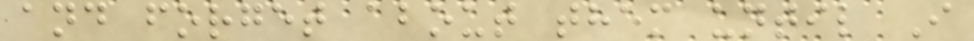and forget about them until I
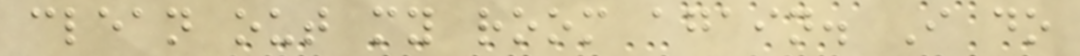clean out my room again. I do
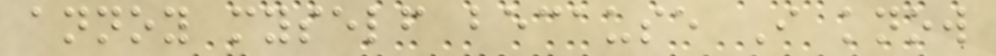annoy myself because I know
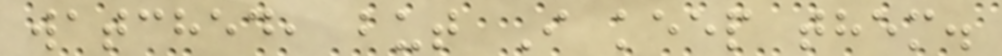watched, but I keep them.
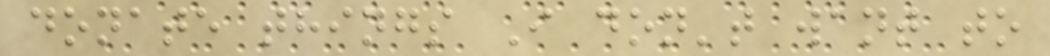donate things I don't want to
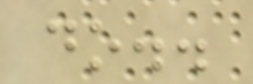do..
